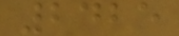2425
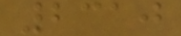2310
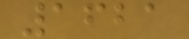1621
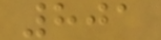801
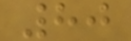80
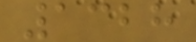1328
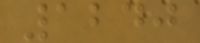1240
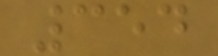354
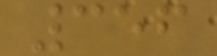356
